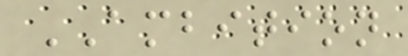AMBITION
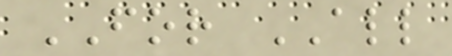FOR ALL
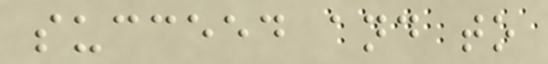succeed and to
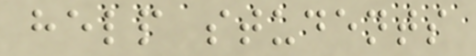help students
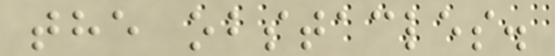the obstacles.
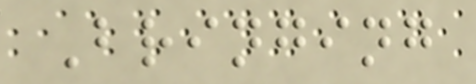Bringing
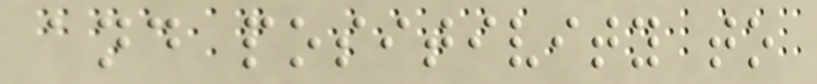and positivity to
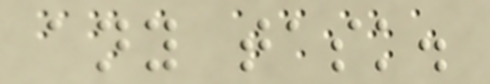any task.
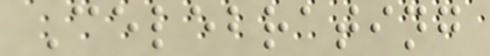Celebrating
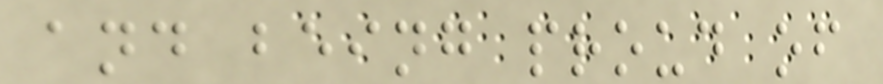and being proud of
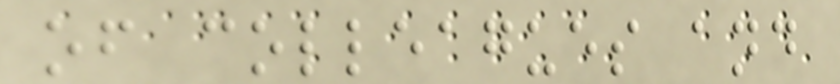of colleagues and
